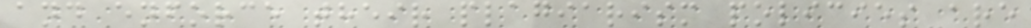and enforce their plagiarism policies are
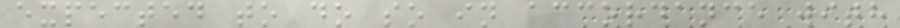expected to do so in accordance with
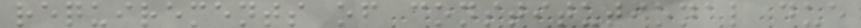requirements of constitutional due
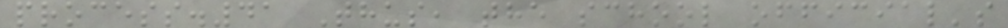process.41 Thus, the school official's
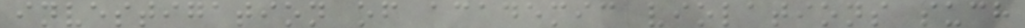investigation of academic violations such
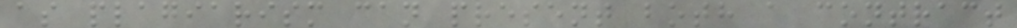as plagiarism can present both a contract
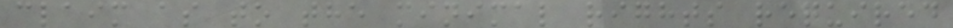claim as to the minimal rights required
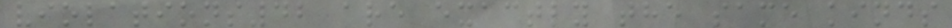violations42 are exactly the same kinds
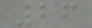26
